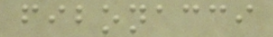fibonacci
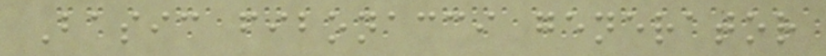Basic fibonacci generator
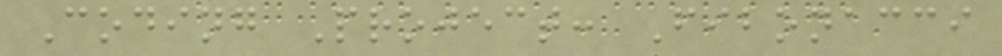Coding Project: Fibonacci
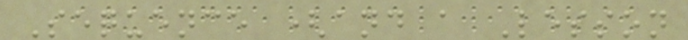Sequence (and a Lesson
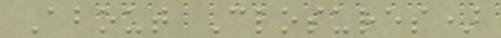About Closures)
